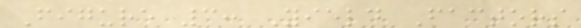Figure 3: Yield Factors
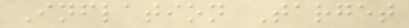Inflation Target
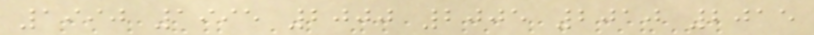1990 1995 2000 2005 2010 2015
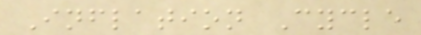Inflation Cycle
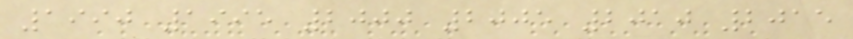1990 1995 2000 2005 2010 2015
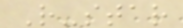R-star
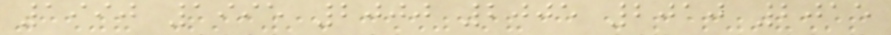1990 1995 2000 2005 2010 2015
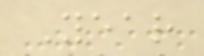Year
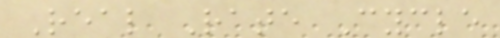Real Rate Cycle
